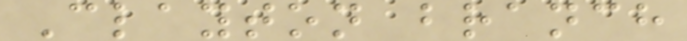Clayton branch
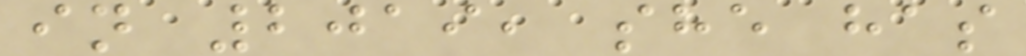in 2019, she has
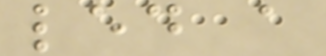led a
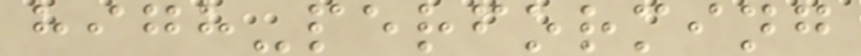high-performing
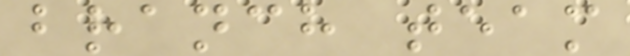branch team
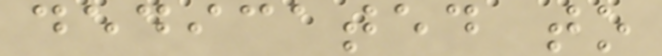dedicated to
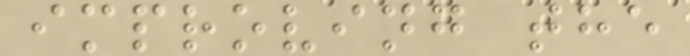improving the
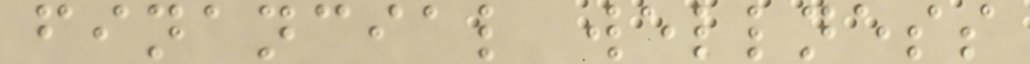financial wellness
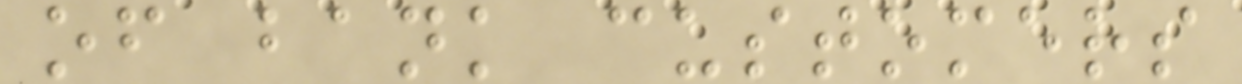of bank customers
